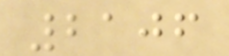2106
